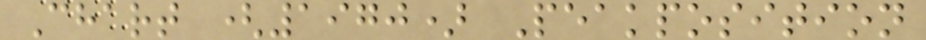Chart (1970) Peakposition
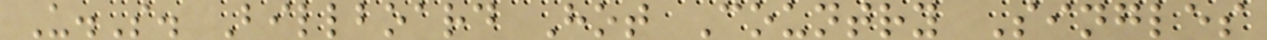U.S. Billboard Hot Country Singles
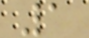1
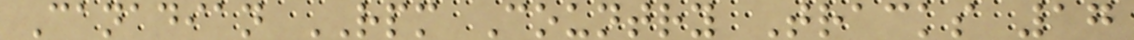Canadian RPM Country Tracks 17
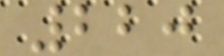220
